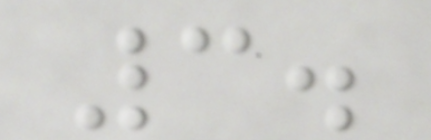3.
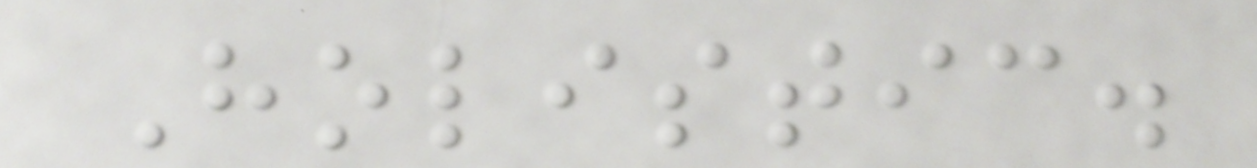Holistic.
